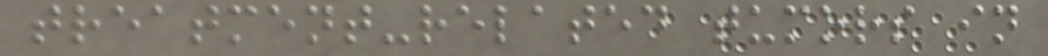treatment-related tumors in
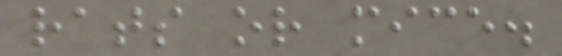rats or mice.
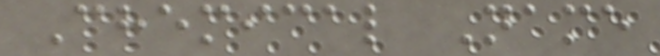Chemical Name
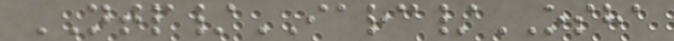NTP/IARC/OSHA
